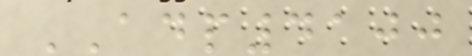ADP4100
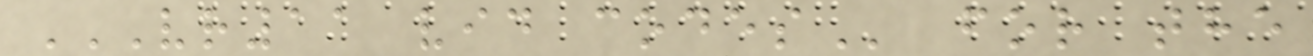VR11 VID CODES for the
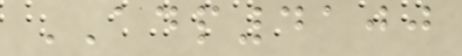ADP4100
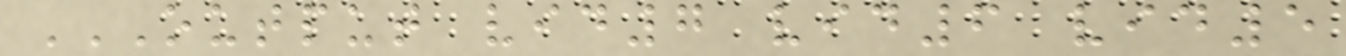OUTPUT VID7 VID6 VID5
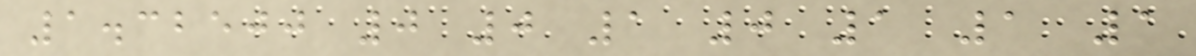1.32500 0 0 1 0 1 1 1
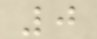0
